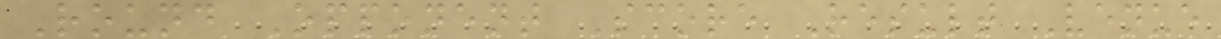Round Opponent Score Result Venue
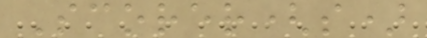Scorer(s)
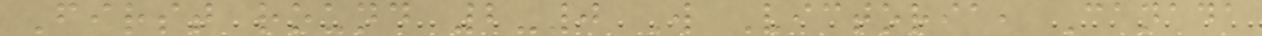First round 2-0 W Victoria, Canada
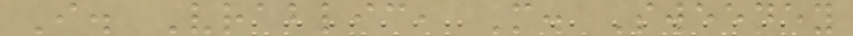I. Vrablic, M. Sweeney
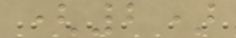(2)
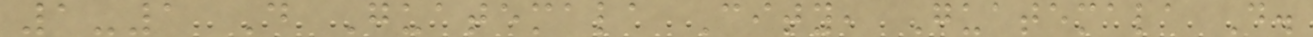1-1 D Guatemala City, Guatemala D.
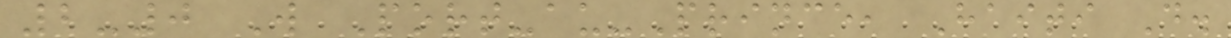2-0 W Port-au-Prince, Haiti D.
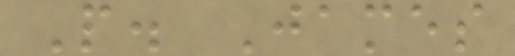P. James
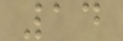14
